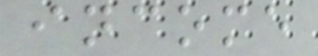income
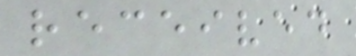received
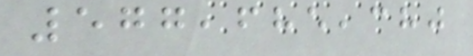577,685,380
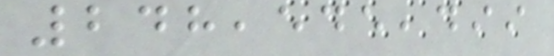248,545,499
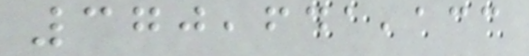370,641,133
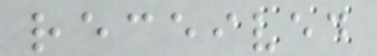received
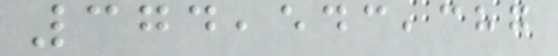374,543,387
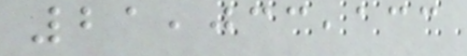21,033,133
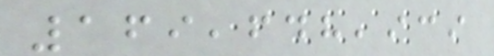169,648,939
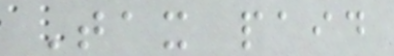Tax paid
